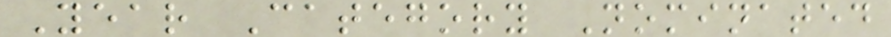Year Category Nominated
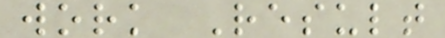work Result
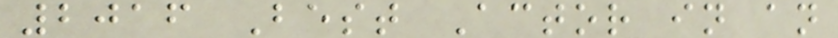2016 Best Actor in an
